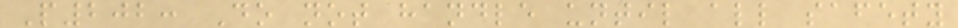P202: Do not handle until all safety
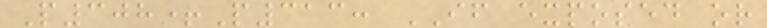P308+P313: IF exposed or
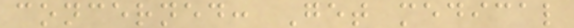concerned: Get medical
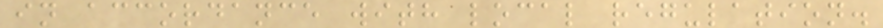in accordance with local regulation.
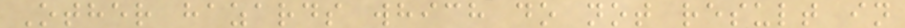Other hazards which do not result in
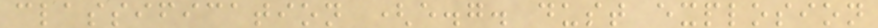classification (e.g. dust explosion
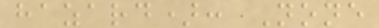hazard): None
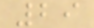29
